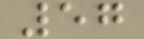57
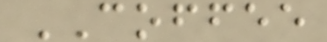COFFEE
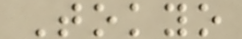Tokyo
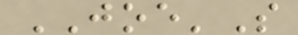JOE'S
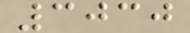3030
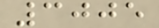3005
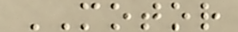MOTOR
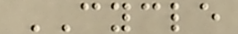CYCLE
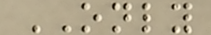ONLY
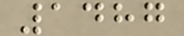1487
